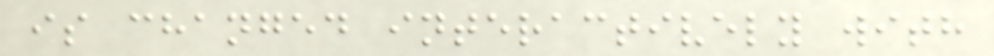is changed interactively with
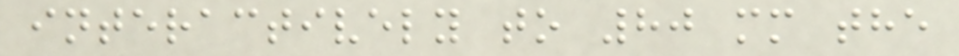interactively to 80 mm the
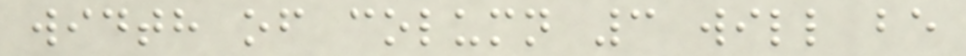width of column 3 will be
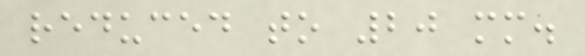reduced to 20 mm.
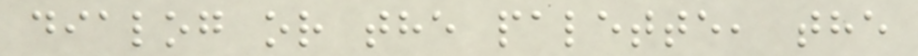dialog or the palette, the
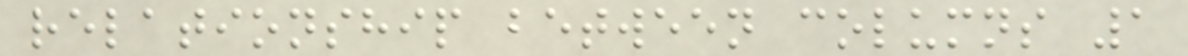relationship between columns 1
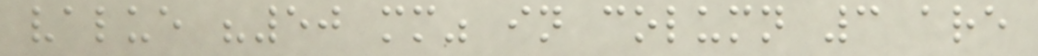value "50 mm" in column 3 are
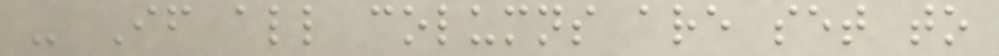- If all columns are set to
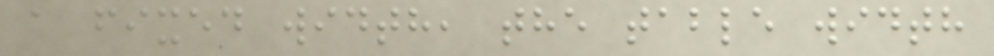a fixed width, the table width
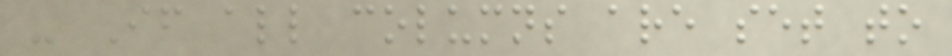- If all columns are set to
